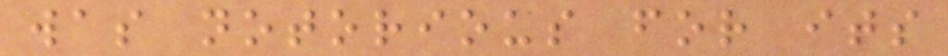was notorious for its
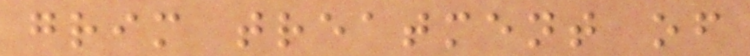grim treatment of
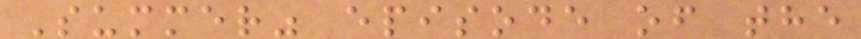Summer" episode of the
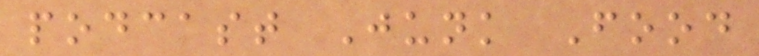podcast Junk Food
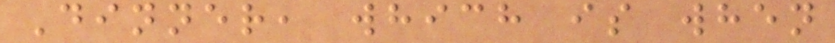Dinner, which is when
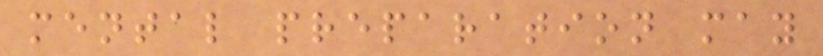mental preparation may
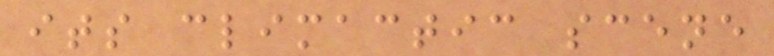its climactic scene
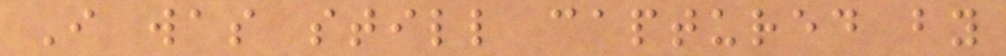I was still captured by
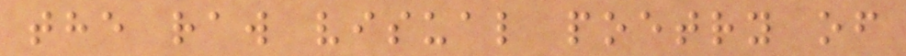the raw visual poetry of
